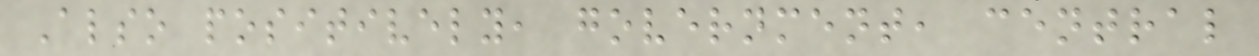Also positively, government, central
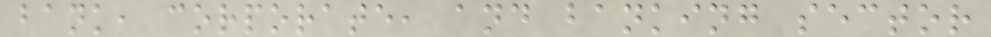bank, corporate, and banking sector
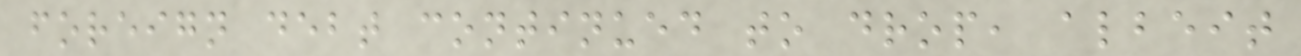foreign debt continued to drop, albeit
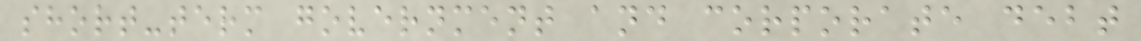short-term government and corporate debt
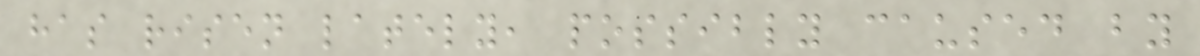has risen lately, possibly caused by
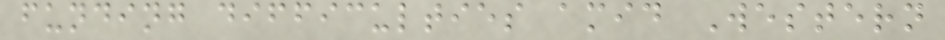funding difficulties amid Western
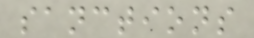sanctions
